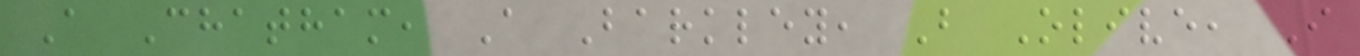A Chatham, A Barkley, B Olive, I
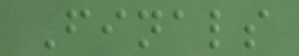Finals
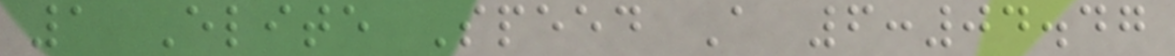1 Elite Speed A 6:04.47
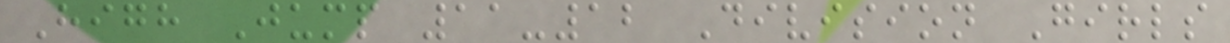High Jump 11-12 Division Girls
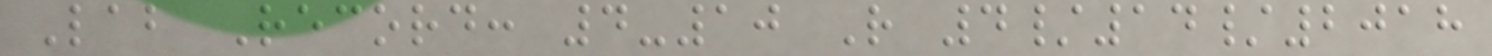Lab Record: 4-10 R 4/14/2018
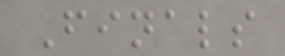Finals
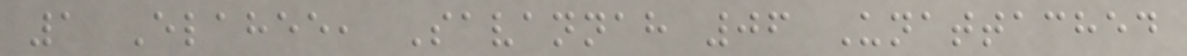1 Elahee, Savannah 06 Unattached
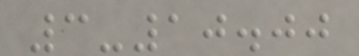3-10.00
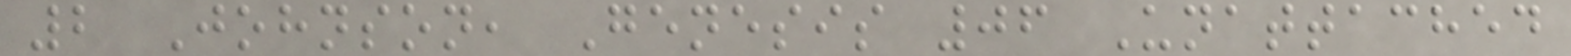2 Johnson, Genesis 06 Unattached
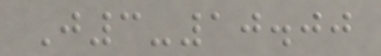J3-10.00
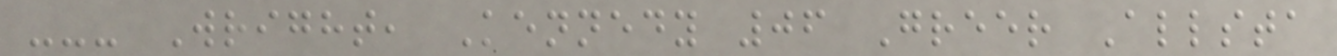--- Wright, Kennedy 06 Greer Allsta
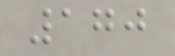170
